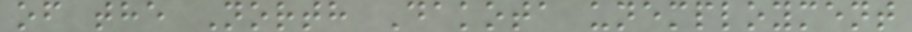of the North Dakota unemployment
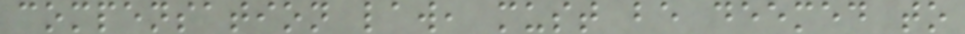compensation law, must be deemed to
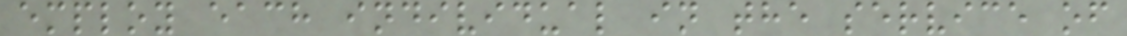employ each individual in the service of
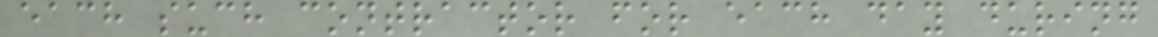each such contractor for each day during
